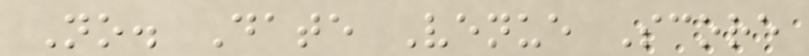No. Date Venue Score
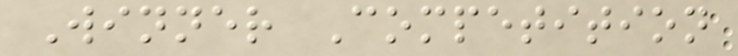Winner Competition
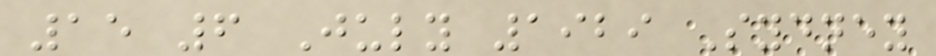15 6 July 1929 Sydney
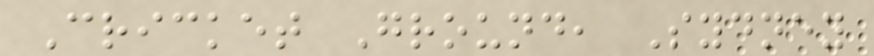Cricket Ground, Sydney
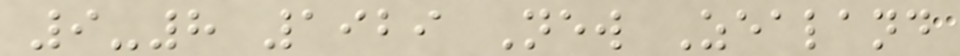9-8 1929 New Zealand
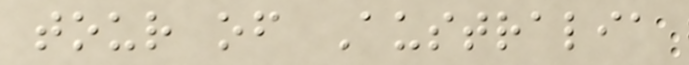tour of Australia
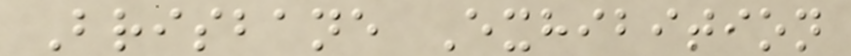Brisbane Exhibition
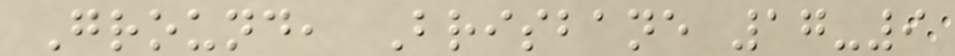Ground, Brisbane 17-9
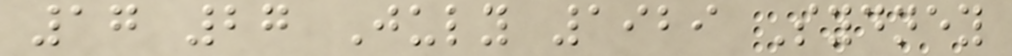17 27 July 1929 Sydney
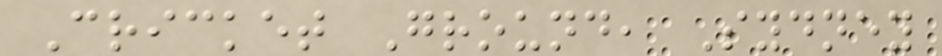Cricket Ground, Sydney
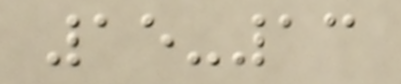15-13
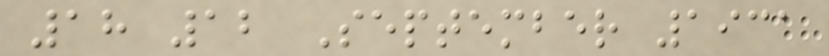18 12 September 1931
